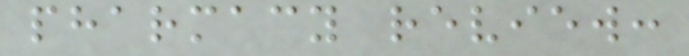pharmacy review:
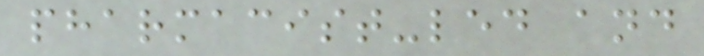pharmacist-led and
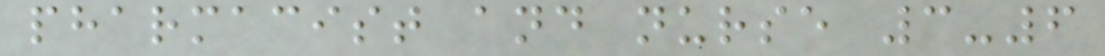pharmacist and nurse 3-6
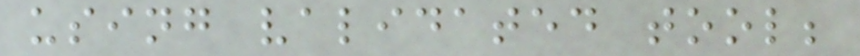using validated tool;
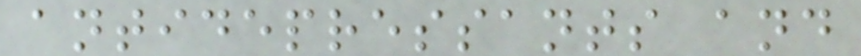antidepressants and
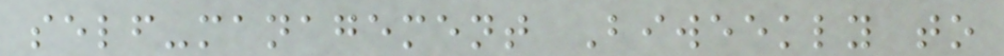self-management Biweekly to
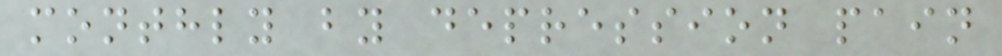monthly by depression pain
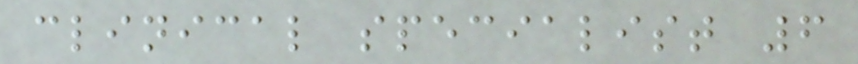clinical specialist 6
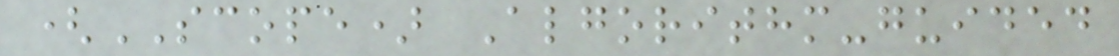(SCOPE) Algorithm-guided
